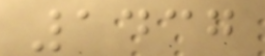1437
